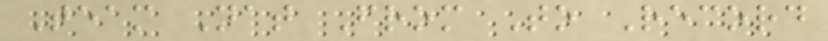Team Nat From To Record
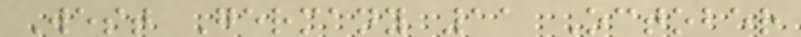West Germany 11 October
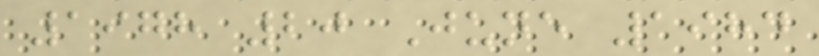1978 20 June 1984
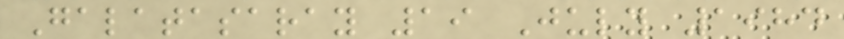Galatasaray 19 July 1984
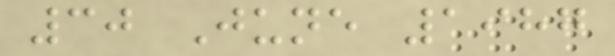30 June 1987
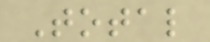Total
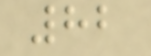82
